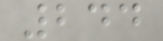244
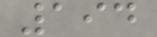194
